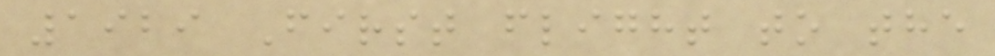1929 First flight to the
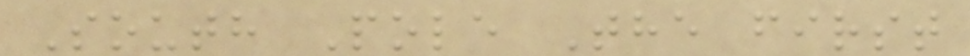South Pole The first
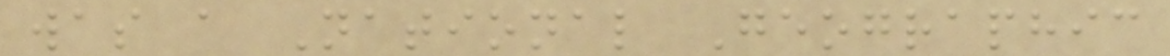was a National Geographic
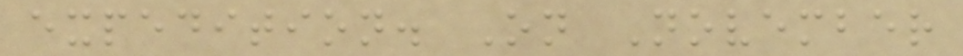expedition. On November
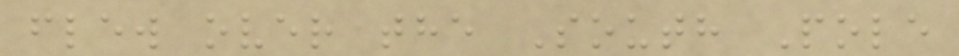flew over the South Pole
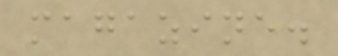magazine.
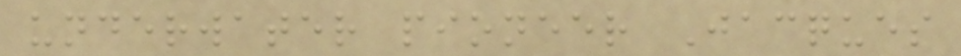underwater pioneer Jacques
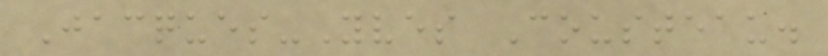Jacques-Yves Cousteau.
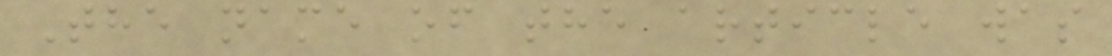The name of the article was
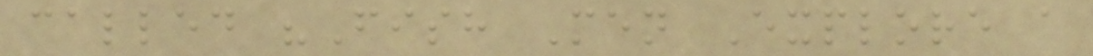called "Fish Men Explore a
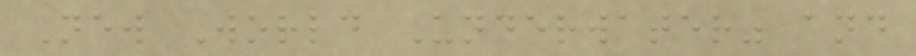New World Underwater" and
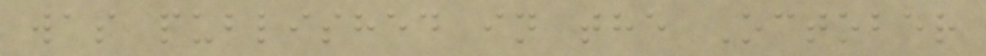was published in the October
